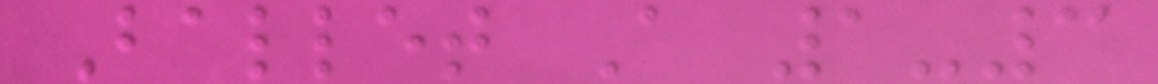Ballet A 1-3
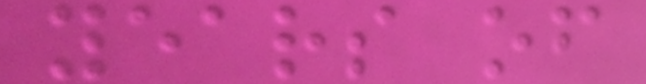years of
